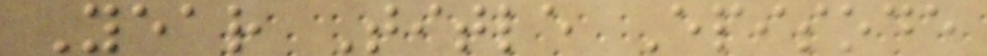Year Title Episode
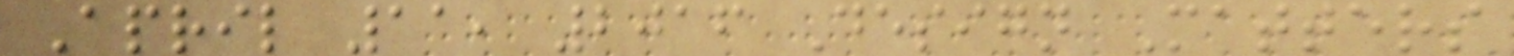April 11, 2016 Design Matters
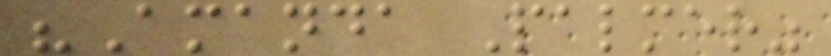"Amanda Palmer"
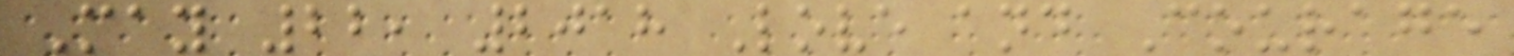May 22, 2018 Love and Courage
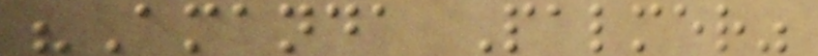"Amanda Palmer"
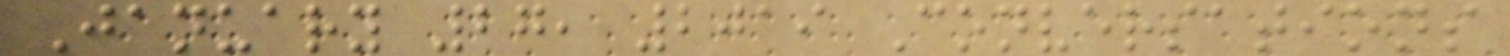January 27, 2019 Conversations
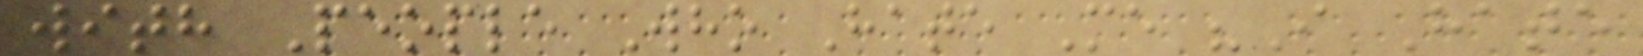with People Who Hate Me "I Hate
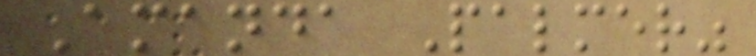Amanda Palmer"
